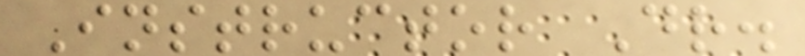Instructor Dr.
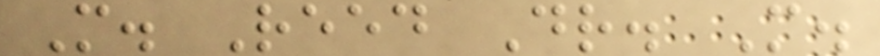M. Reed Dr. M.
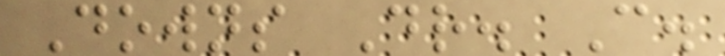Downs Dr. C.
